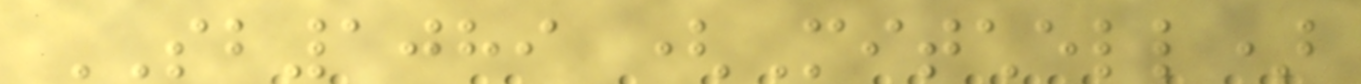SB1089 (Mitchell)
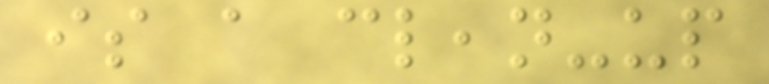is a clean-up
